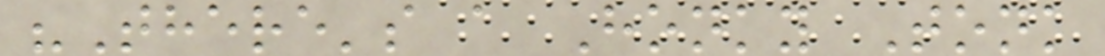"There's a Honky Tonk
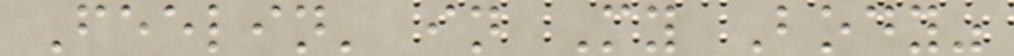Feelin' in My Body"
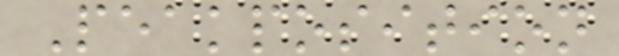Peakposition
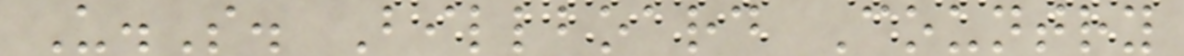U.S. Billboard Country
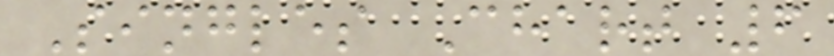Singles Chart 6
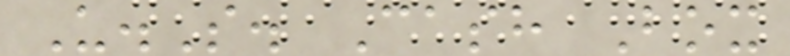U.S. Cash Box
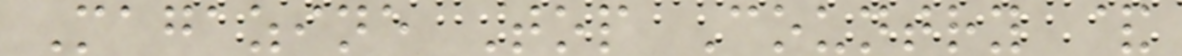Magazine Top Country &
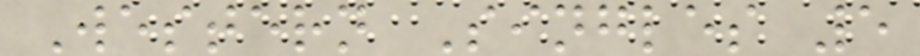Western Singles 5
